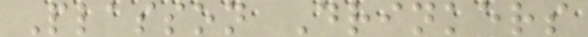Plasson Drinkers
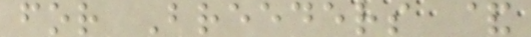for Breeders &
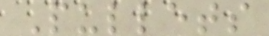Pullets
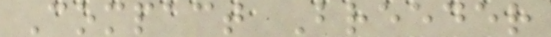Compact Breeder
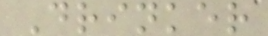Drinker
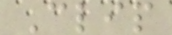Clip
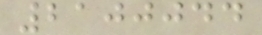2100044
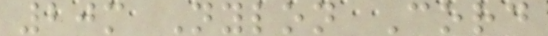20m Nylon Cord
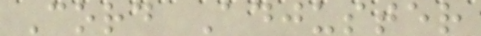Cord Adjuster
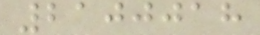2100018
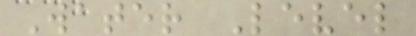Water Level
